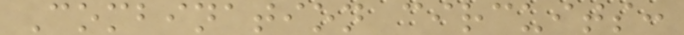Combination circuits:
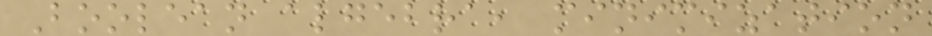Boolean algebra, minimization
